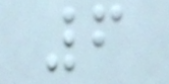6
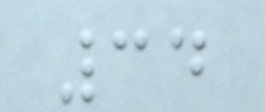34
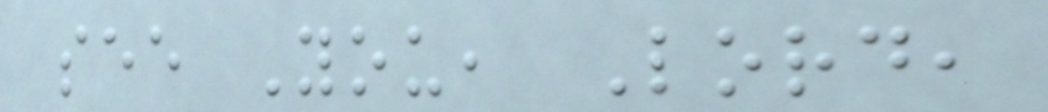see You, Lord,
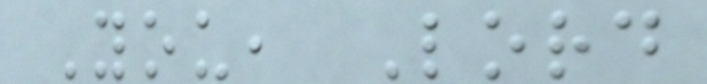You, Lord
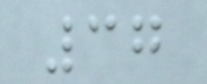37
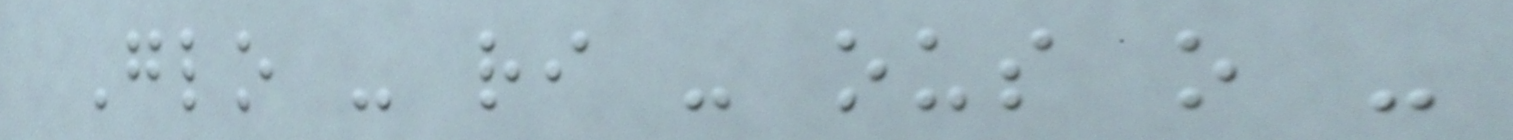Glo - ri - ous o -
